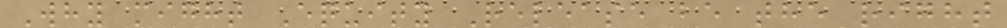Why might Equity Release be the right
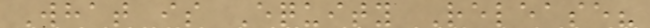What is Equity Release?
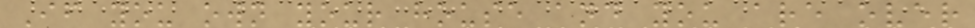If you own your house and you are over
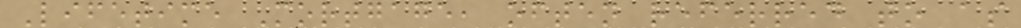Lifetime Mortgage, often referred to as
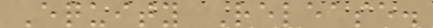Equity Release.
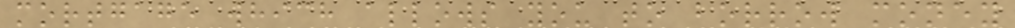mortgage which allows you to borrow money
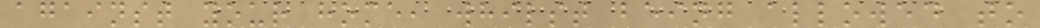against your home, whilst being allowed to
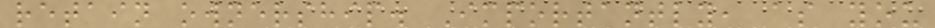retain ownership. Importantly, as you
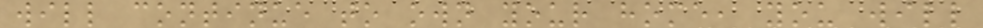will continue to own your home, you will
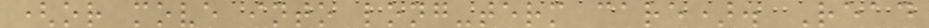(or move into long-term care). Read
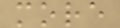more
